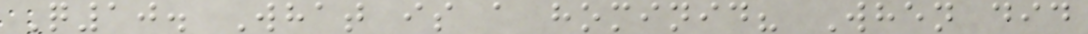Q10. What is a hominid? When did
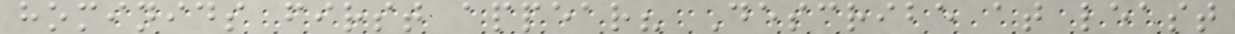hominids first appear? Describe at least
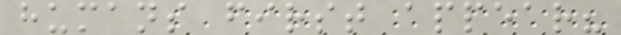humans first appear?
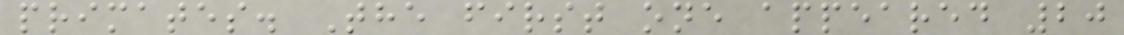primates. The first one appeared 20
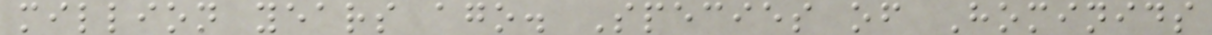million years ago. Species of Hominids
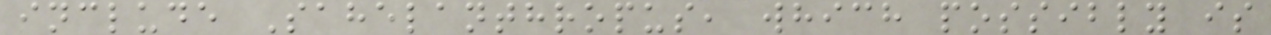include Sahelanthropus, which possibly is
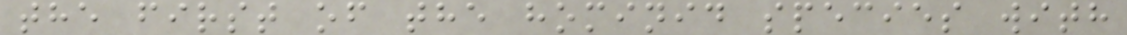the first of the hominid species with
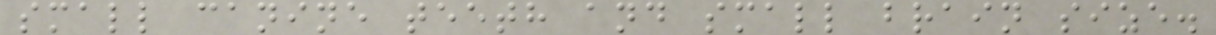small canine teeth and small brain size.
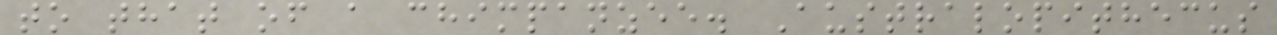to that of a chimpanzee. Australopithecus
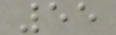55
